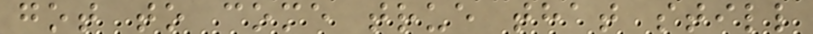got to come true that still
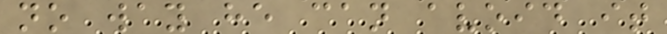no way he can avoid it
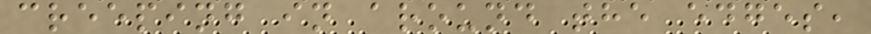creeping in around the edges,
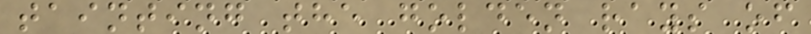tainting the golden rays of
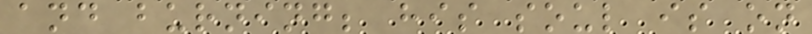and burning; his soul is on
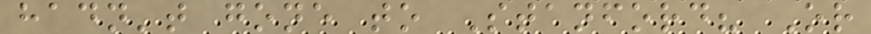hadn't gone to Stanford? Or
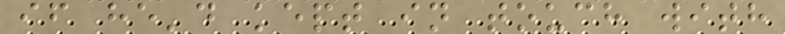if he'd kept in touch with
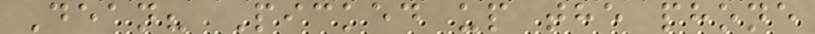Dean? Picked up the phone
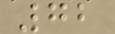72
